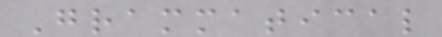Grammatical
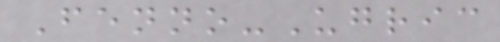Fenno-Ugric
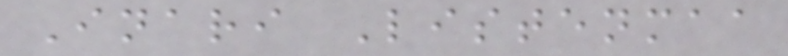Inari Listenmaa
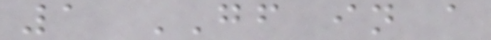1 GF in a
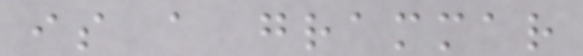is a grammar
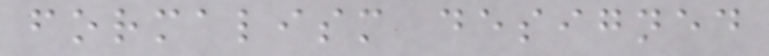formalism designed
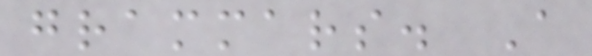grammars. A
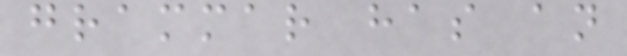grammar has an
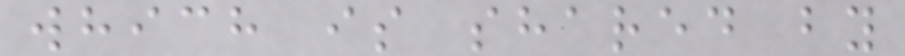which is shared by
